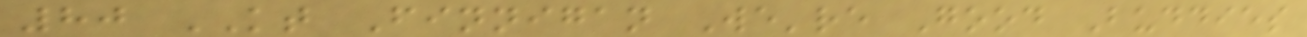80 KT Finnigan We're Good Buddies
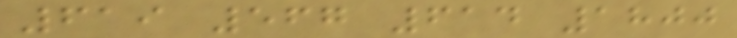619 567 614 1800
